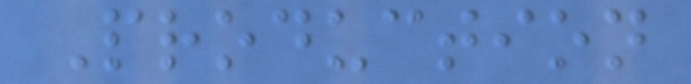Production
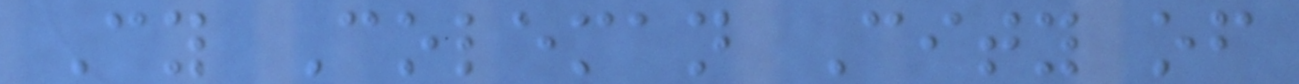Cy Coleman City of
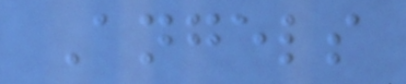Angels
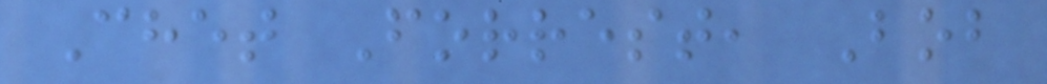Chet Forrest, Bob
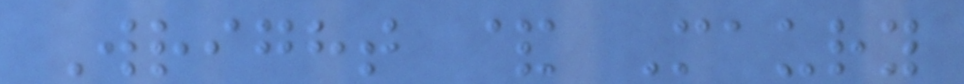Wright & Maury
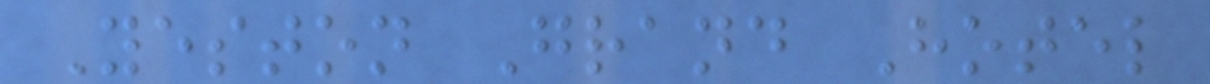Yeston Grand Hotel
